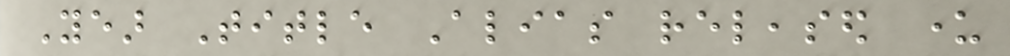Year Title Alias released under
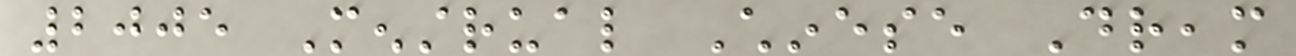2005 Menstrual Chinese Dream
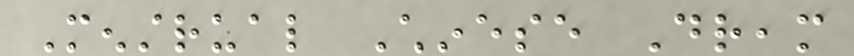Menstrual Chinese Dream
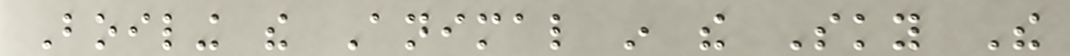Boiling the Animal in the Sky The
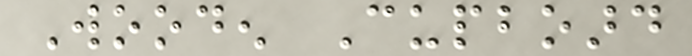Wooden Cupboard
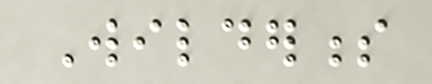Wilderness
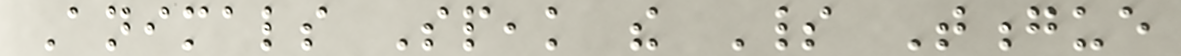Animals Speak the Spirit Tongue
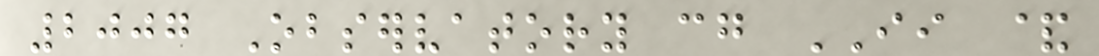2007 Observatory cg II &
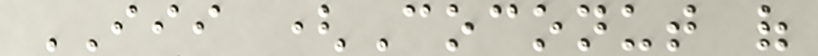III (Coconut of
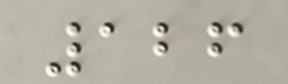126
